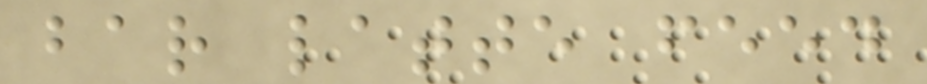bar latte feed
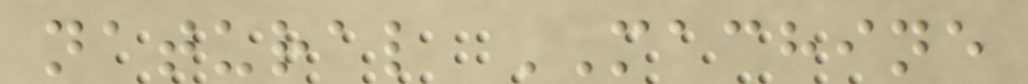natural MACHINE
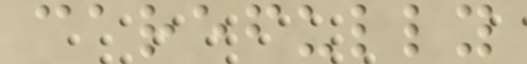carefully
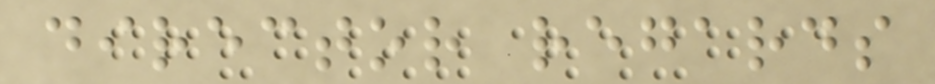director regards
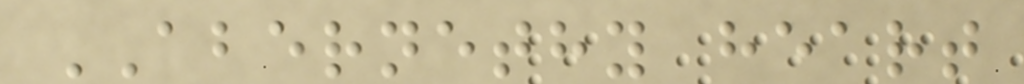ABERNETHY heart
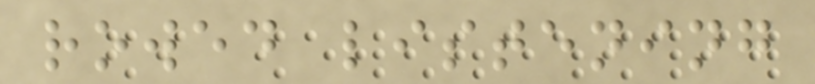rowed listening
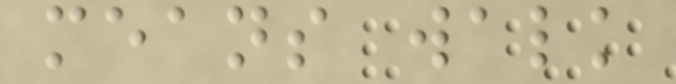means walk
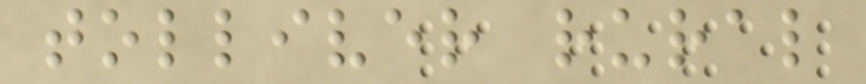tolliver rural
